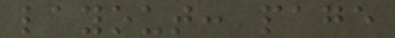layout: page
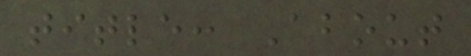title: About
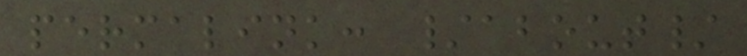permalink: /about/
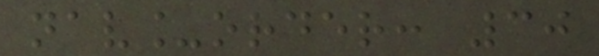nav_order: 30
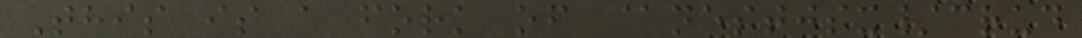This is a fork of @nestjsx/crud
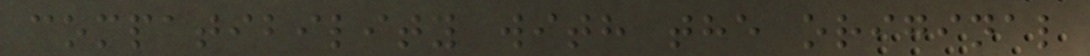compatibility with the original
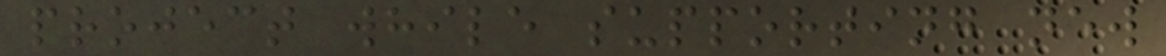project while supporting new
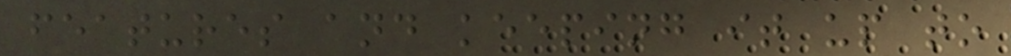features and keeping it up to
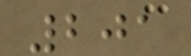201
